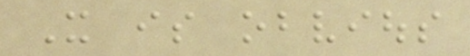It is obvious
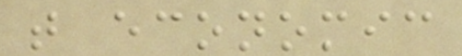that economic
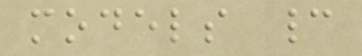models cannot
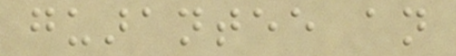guarantee an
